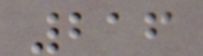216
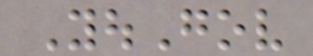YouGov
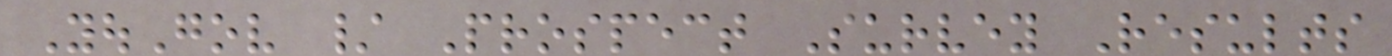YouGov / Prospect Survey Results
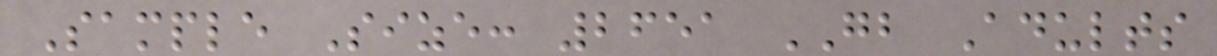Sample Size: 2651 GB Adults
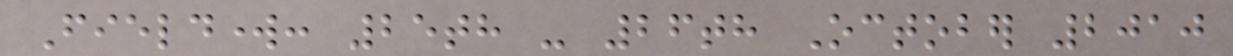Fieldwork: 25th - 26th October 2010
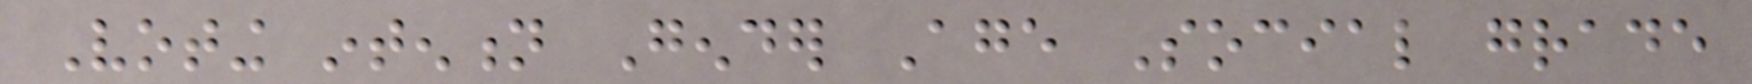Voting intention Gender Age Social grade
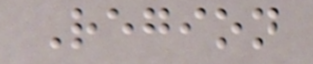Region
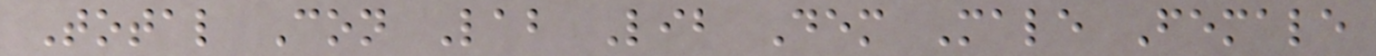Total Con Lab Lib Dem Male Female
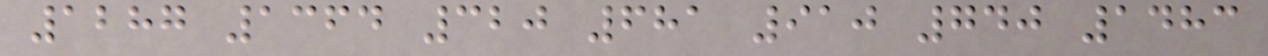1287 1364 320 681 910 740 1483
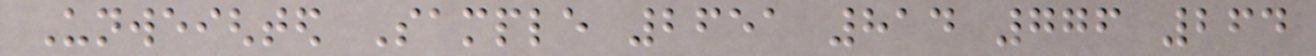Unweighted Sample 2651 814 776 264
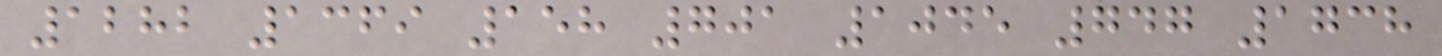1282 1369 158 701 1045 747 1738
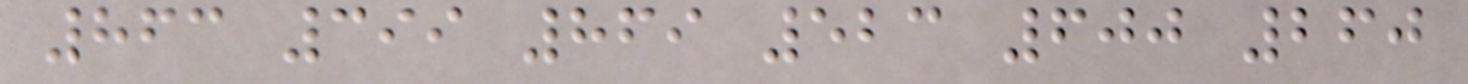863 399 869 523 600 260
